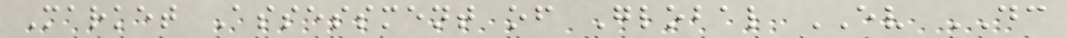Market Assessment of Global EV DC
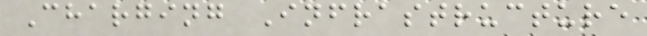Charging Infrastructure
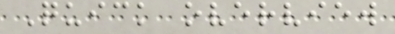Quick overview
